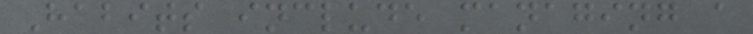Habits include managing a
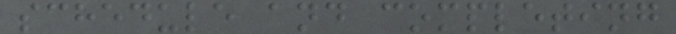schedule and completing
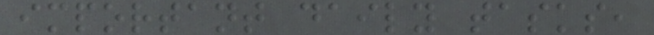important daily tasks,
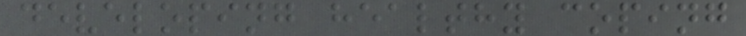developing healthy coping
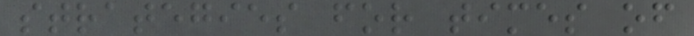strategies for times of
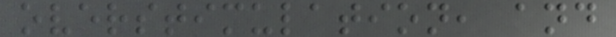overstimulation, and
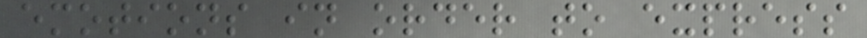emotions in order to express
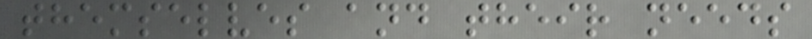themselves and their needs
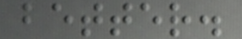better.
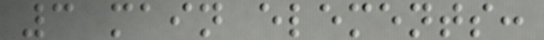3 main elements:
